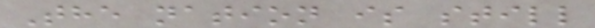The nation is still
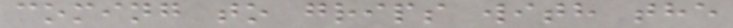coming to grips with the
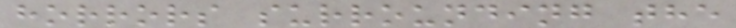horrors surrounding the
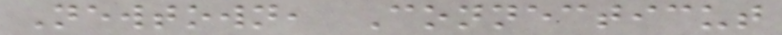Newtown, Connecticut
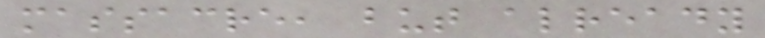massacre, but already
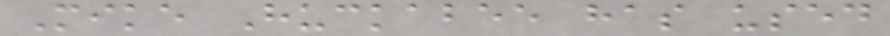Mike Huckabee has used
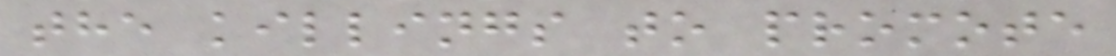the killings to promote
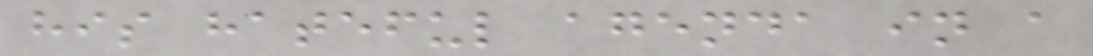his hateful agenda in a
